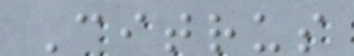Citrus
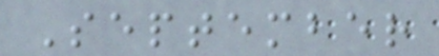September
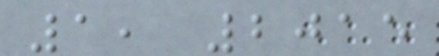1, 2015
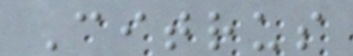Citrus
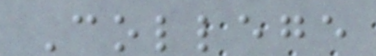College
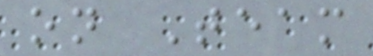on Team
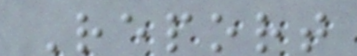Report
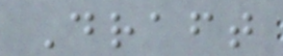Draft
